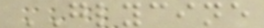GLYCINE
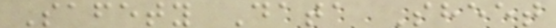Safety Data Sheet
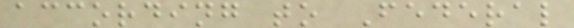according to Federal
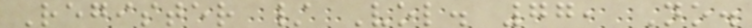Register / Vol. 77, No.
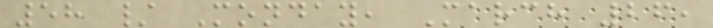58 / Monday, March 26,
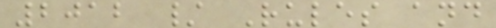2012 / Rules and
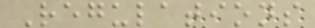Regulations
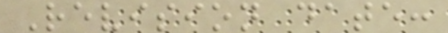Revision date:
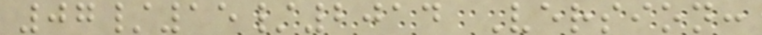07/15/2014 Version:
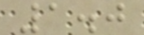1.0
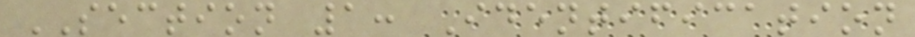SECTION 1: Identification
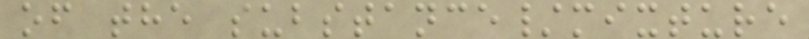of the substance/mixture
